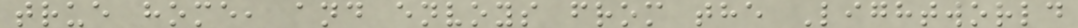true home, and envoys from the Lightworld
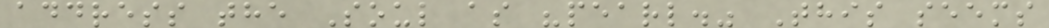address the Soul as "pearl." This seems
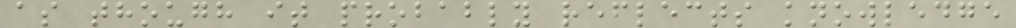as though it probably reflects knowledge
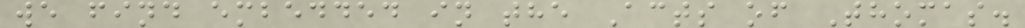we find embedded in the Acts of Thomas.
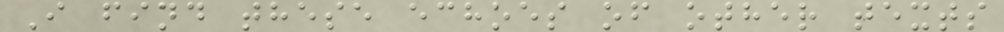I find these echoes of other texts
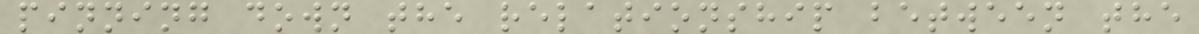pinning down the relationship between the
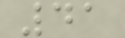41
